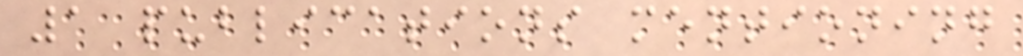1 publications mentioning
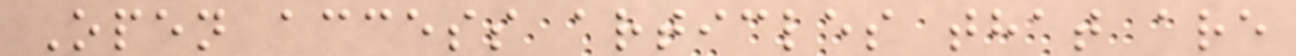Open access articles that are
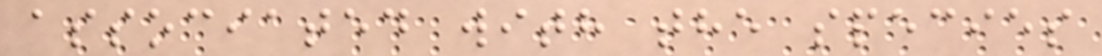associated with the species
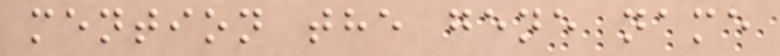mention the gene name
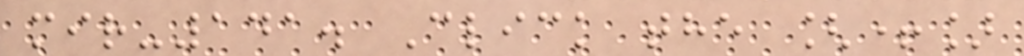mir-141. Click the [+]
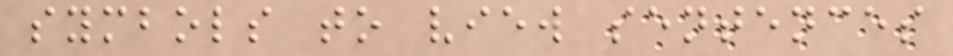symbols to view sentences
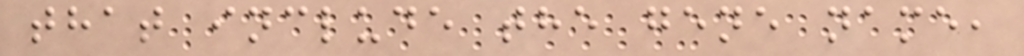that include the gene name,
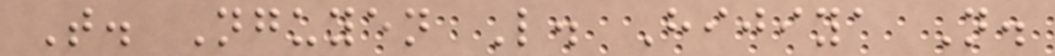T. Nguyen L. Hijiya N.
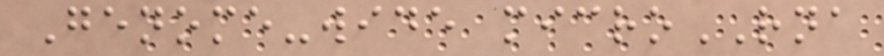Genome-wide microRNA
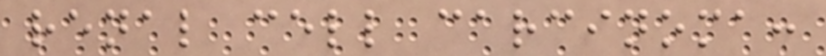renal cell carcinoma:
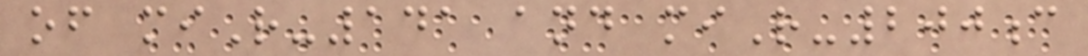of miR-141 and miR-200c
